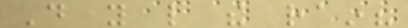Do you like the rain?
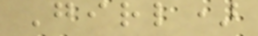Girl)
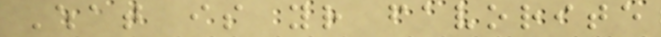What is your favorite
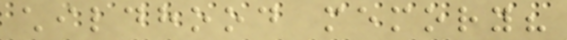childhood memory?
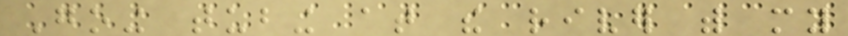Going tubing at the river with my
